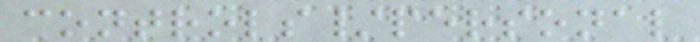controls/personal
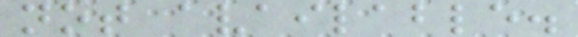not available.
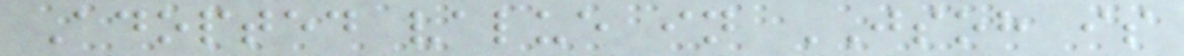Adopted value in JSOH is
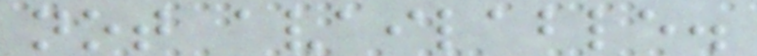not available.
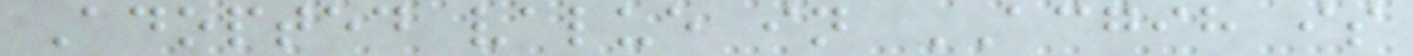Adopted value in ACGIH is
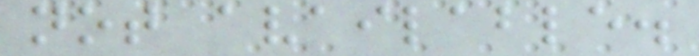not available.
